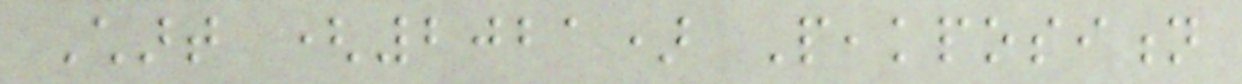Chart (2021) Peakposition
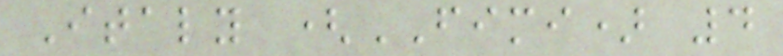Italy (FIMI) 4
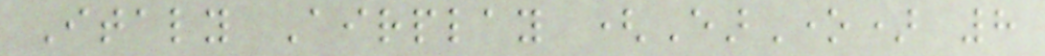Italy Airplay (EarOne) 8
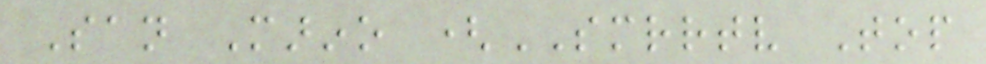San Marino (SMRRTV Top
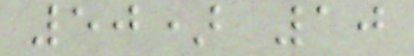50) 10
